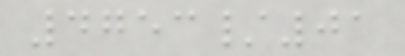4753/01
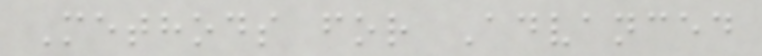Methods for Advanced
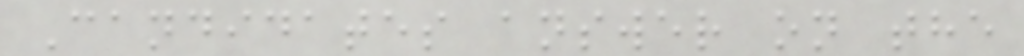Candidates answer on the
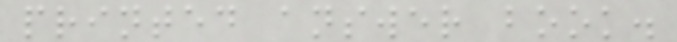printed answer book.
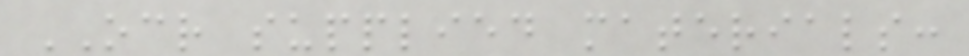OCR supplied materials:
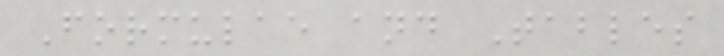Formulae and Tables
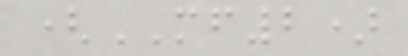(MF2)
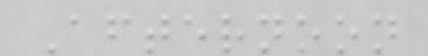Afternoon
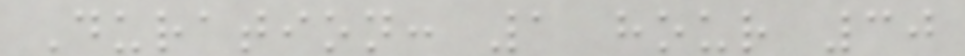Duration: 1 hour 30
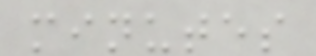minutes
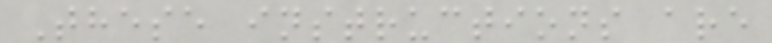These instructions are
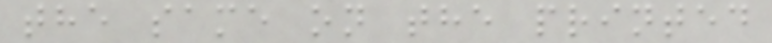the same on the printed
